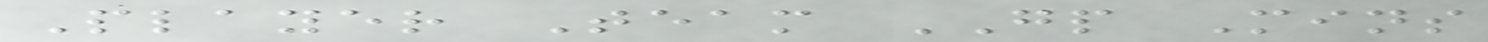Player Team GP Mins
